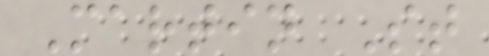Martin St
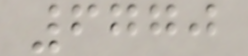6770
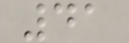41
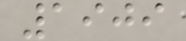1909
